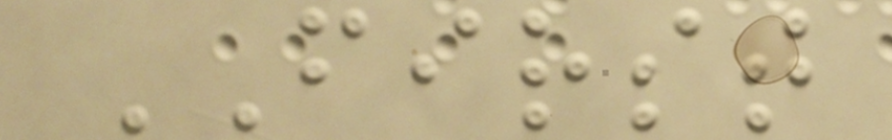FIRST
